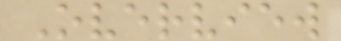Overview
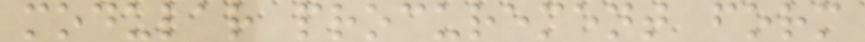modular procurement form
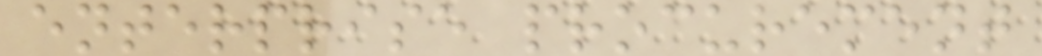enterprise procurement
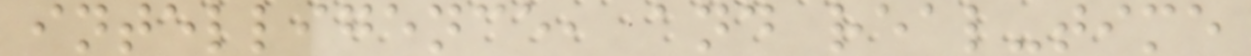intelligence, and real-time
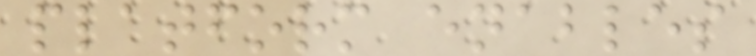platform enables
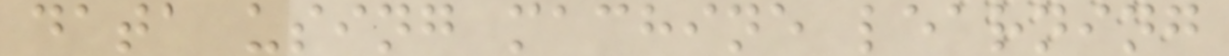data using machine learning
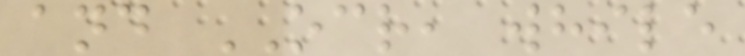and OCR, while
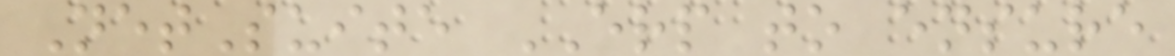NetSuite ERP to ensure
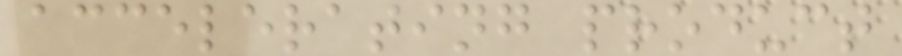accelerating product
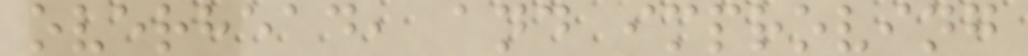overhead, and improving
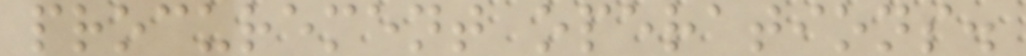procurement operations.
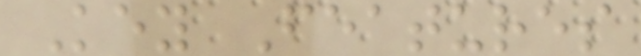Key Features
